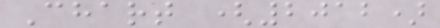Chart (2012)
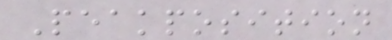Peakposition
